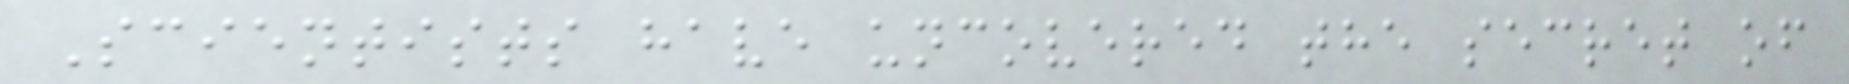Scientists have uncovered the secret of
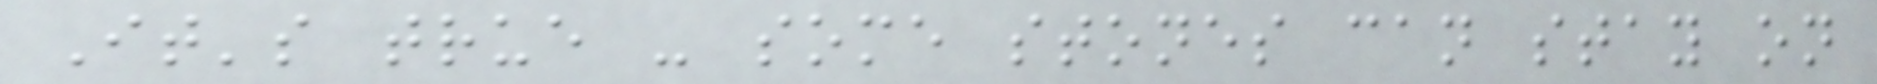It's true - some stones can stay on
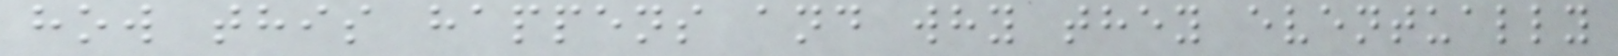how this happens and why they eventually
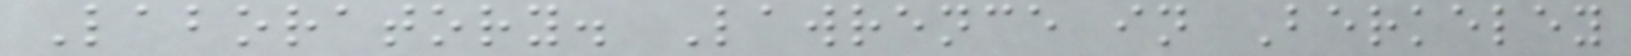Laboratory. Lawrence in Berkeley
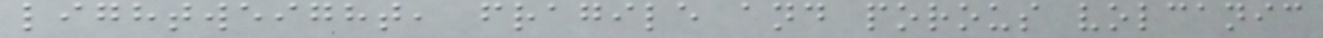lightweight, fragile and porous volcanic
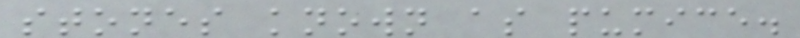stones known as pumice.
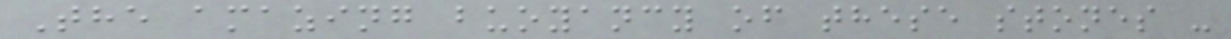The amazing buoyancy of these stones -
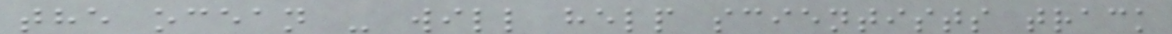the ocean - will help scientists track
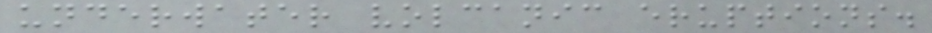underwater volcanic eruptions.
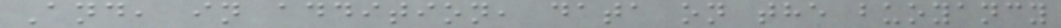And, in addition, data on the buoyancy
